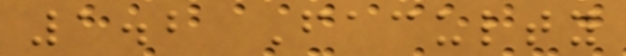1.2 Faculty
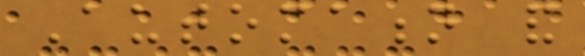Automation and
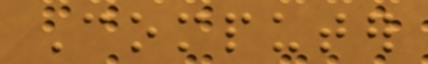Computer
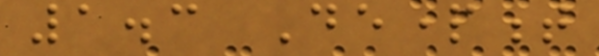1.3 Department
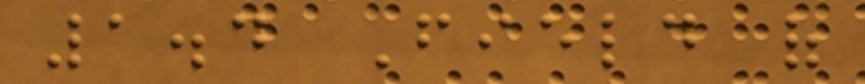1.4 Field of
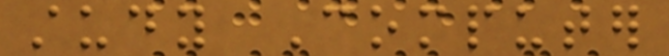study Computer
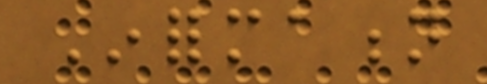Information
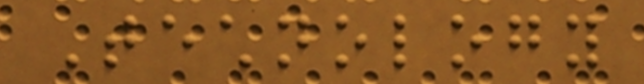Technology
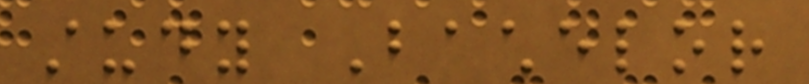study Bachelor
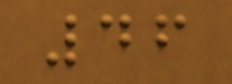46
